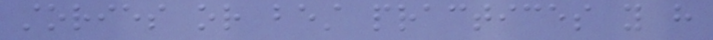stories or best practices you have
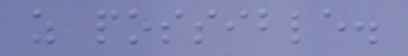as possible.
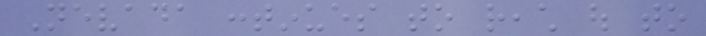Nevada continues to reach out to
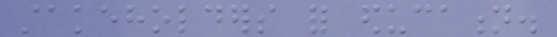stakeholders for education.
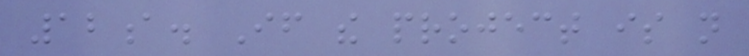12a. If the project is not
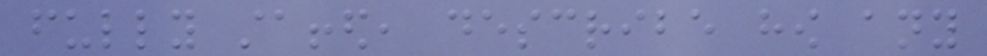fully staffed, describe how any
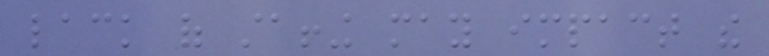lack of staffing may impact the
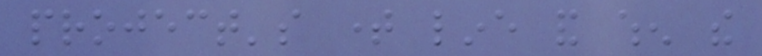project's time line and when the
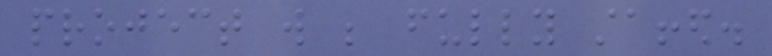project will be fully staffed.
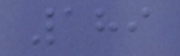189
